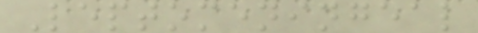Leptomeningeal
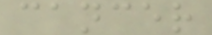cancer
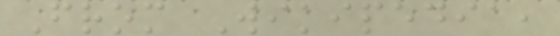From Wikipedia,
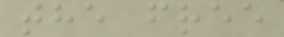the free
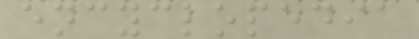encyclopedia
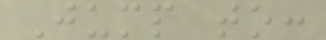Jump to:
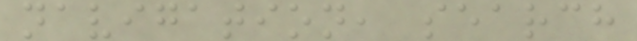navigation, search
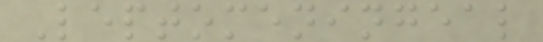Leptomeningeal
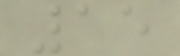15
